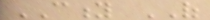CITY OF
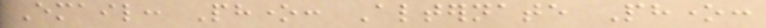Email: Phone: Alternate Phone:
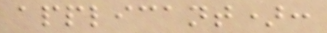applicant):
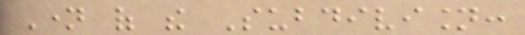Name of the Subdivision:
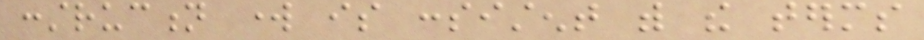construction work is consistent with the terms
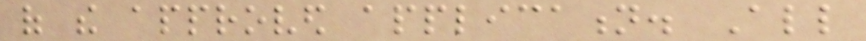of the approved application. All
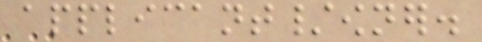applicant/owner.
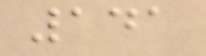141
